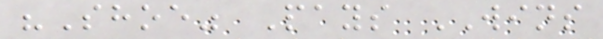"Shoe" Pays WINS
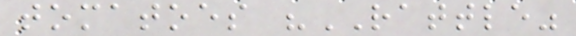tomatoes "RATTLE"
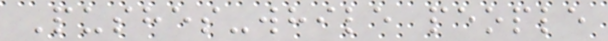Pushes-while people
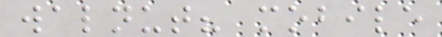walnut? mobile
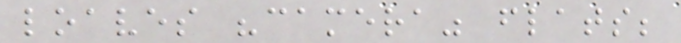loaves "camera" flats;
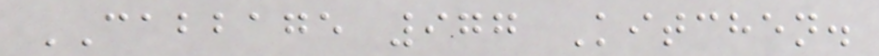CABBAGE 977 Kitchen.
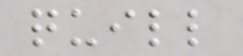quill
